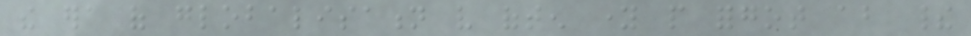the era of globalisation very often young people forgot about their
